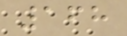168
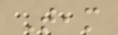Team
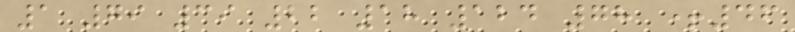1 79 39 22 18 124 78 +46
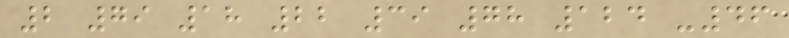2 79 18 22 39 78 124 -46
